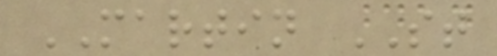MARTIN ST
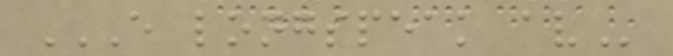E LONGSPEAK AV
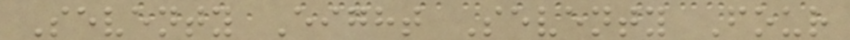Seventy Eight Seventy Four
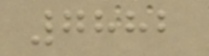7882
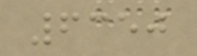6350
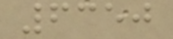6350
